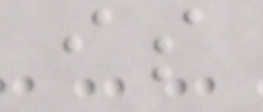is
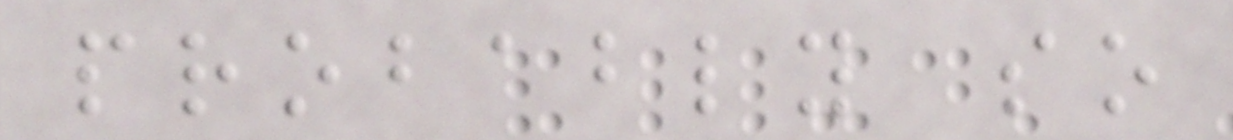probably so
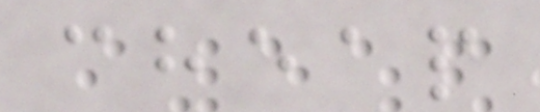cheap
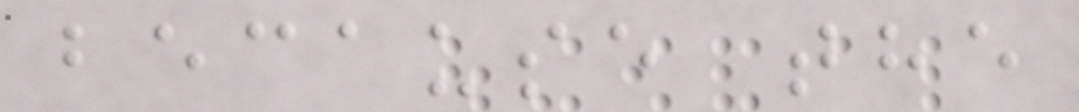because the
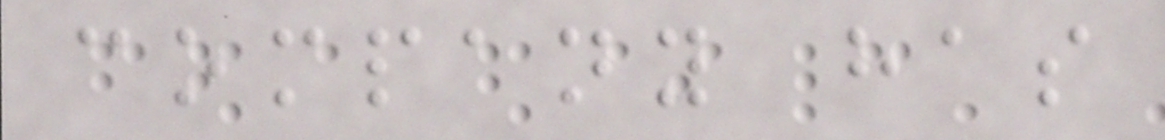company has
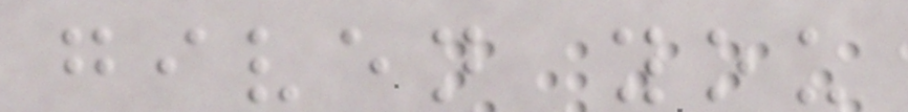given you
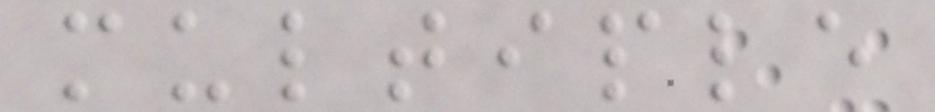multiple
